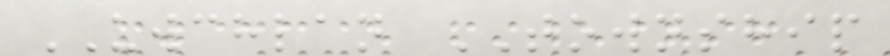UWCHLAN TOWNSHIP
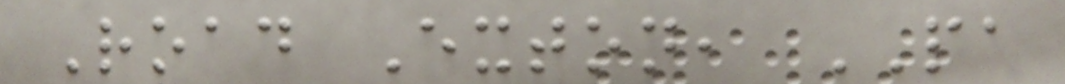Road Exton, PA
